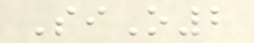SiO2
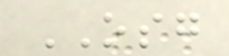OSG
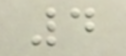4
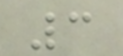3
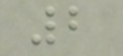2
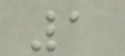1
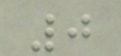0
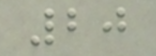20
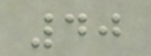40
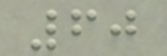60
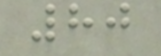80
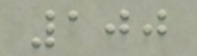100
